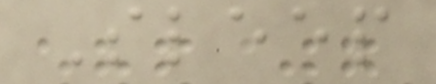Sleep
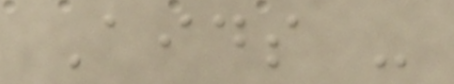Aids -
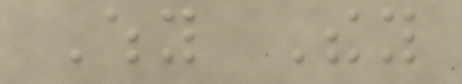Why They
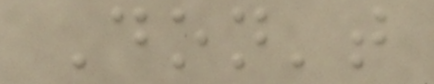Don't
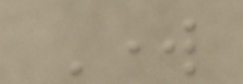Work
